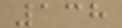138
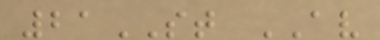21ST AV
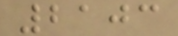2103
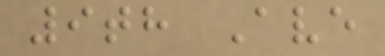9th Ave
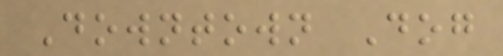Downtown Dog
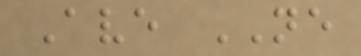Ave NE
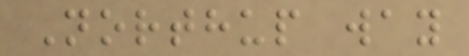Northup way
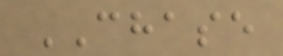CHASE
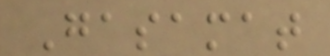Gasamat
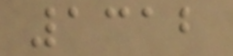1312
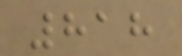818
